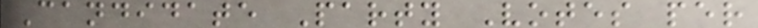Candidate Party Votes per
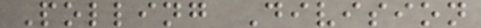Polling Division
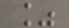%
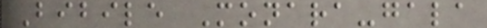Bibile Monara-gala
